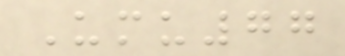Umu77
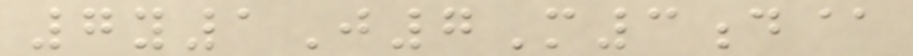7y1J7M3d@
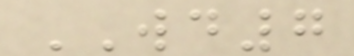WD7
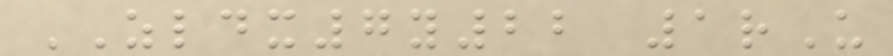ZLDX7y22 1rU
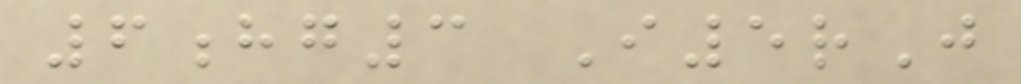6hg3 I5rJ
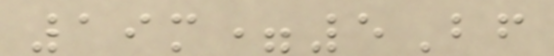19m=5Bf
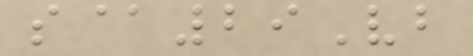s@29Vb
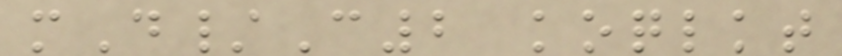mD/C2 koqlkt
